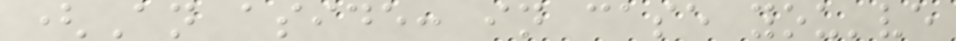(An aside: in case you've
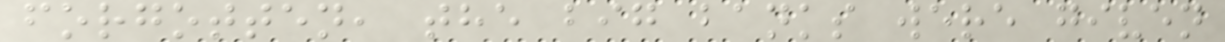forgotten, the big banks were given
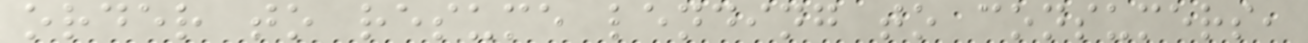order to resume lending to consumers,
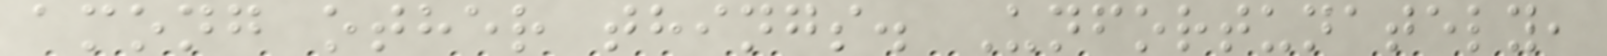among other things. Unfortunately,
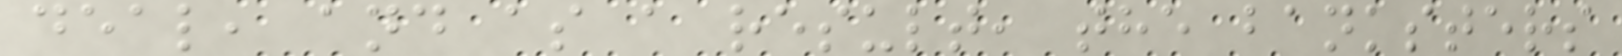deal, and as a result, the banksters
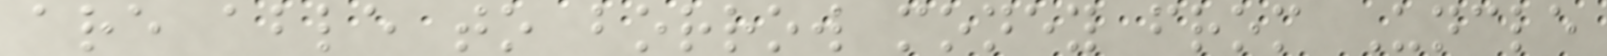are able to borrow money from Uncle
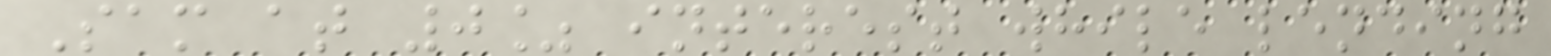Sam at 0% interest while lending
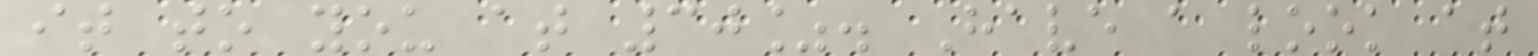it to you at 30%. Have a look at
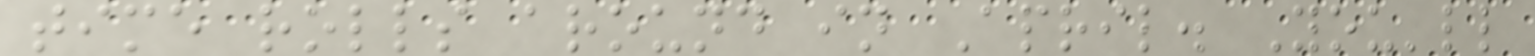time rolls around in April. You'll
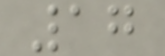17
